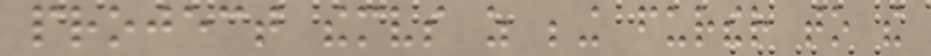project themselves as being further to the
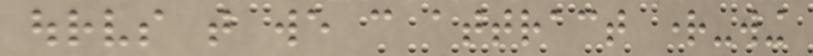ourselves that we can attract right-wing
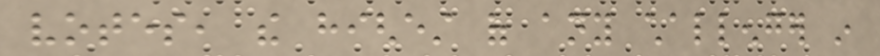votes, the highest of any challenger in
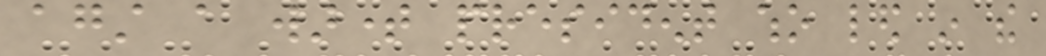against a wartime president who led in the
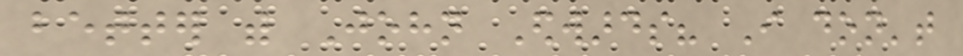better with John Edwards? I don't
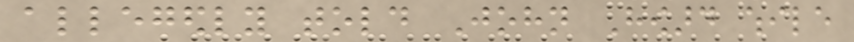allegedly told John Howard while
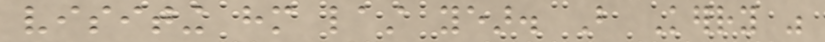visiting him last year. But Kerry was
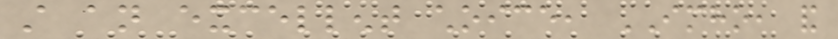still an excellent choice, IMHO, and
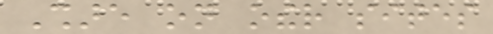Share on other sites
